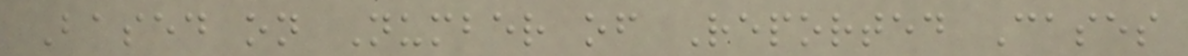Based on Number of Reported Cases
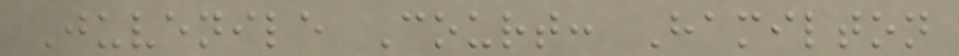Juvenile Court: Hamilton
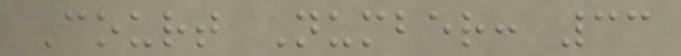Court Number: 33
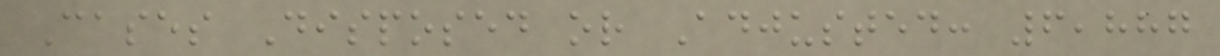Cases Disposed or Adjusted: 6,887
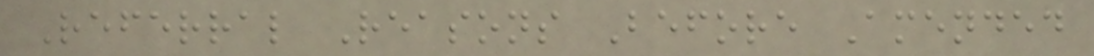Referral Reasons Before Amended
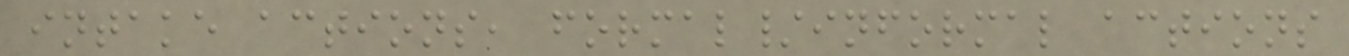intake actions, formal/informal actions
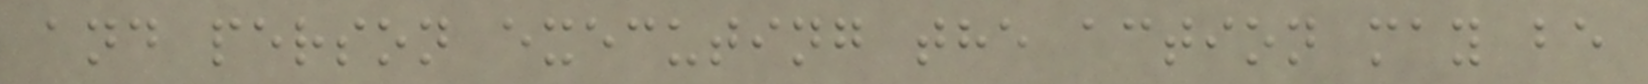and person executing the action may be
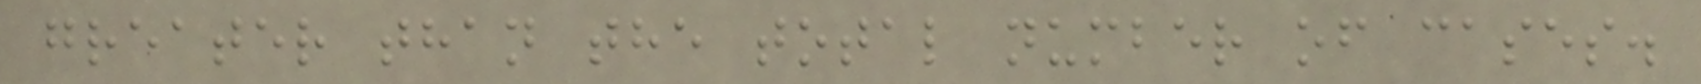greater than the total number of cases.
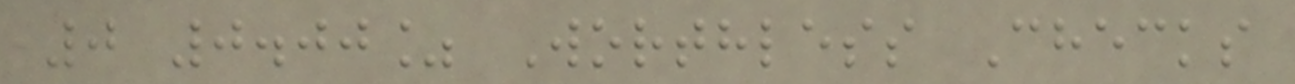0 0.00% Worthless Checks
